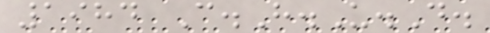1984 C.H.U.D.
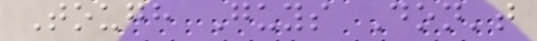Tough Guys Don't
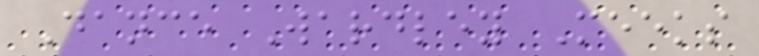Dance Wardley Meeks
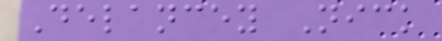Delancey Nick
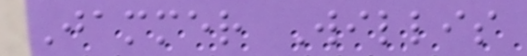Jammer Willis
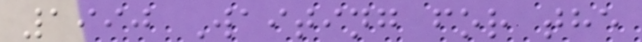1990 Waiting for the
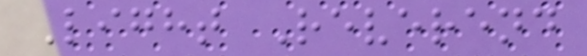Light Reverend
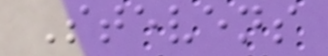Stevens
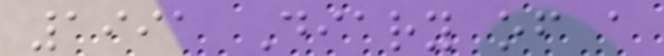1991 Diary of a
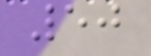50
